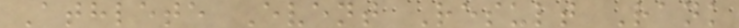Athlete Event Result Rank
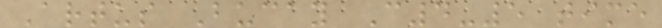Artus Bucay C4-5 time
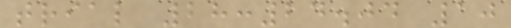trial 28:24.04 10
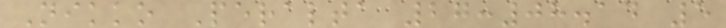Nikko Peralta 27:08.14 5
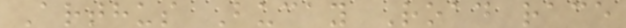Arthus Bucay Road race
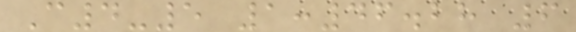C4-5 1:46.28 6
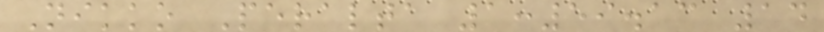Nikko Peralta 1:59.13 14
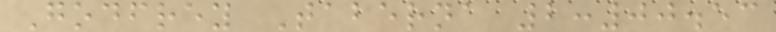Godfrey Taberna 2:00.53
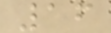16
